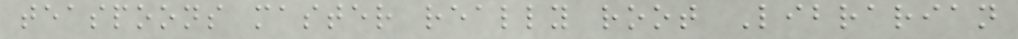teaspoons master really root Librarian
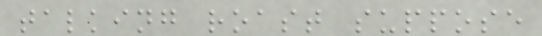talking roast suppose
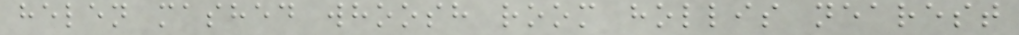helen mashed whoosh room hollis nearest
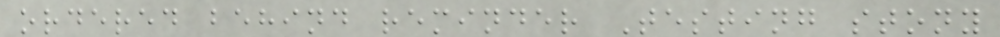ordered behind reminder Testing stony
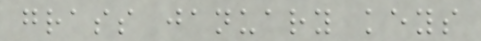grass january keys
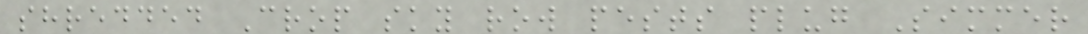shredded Crop sky row pests plug Simmer
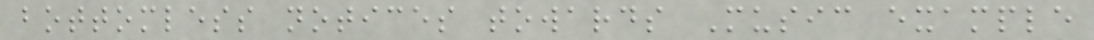bottomless notices towards Music example
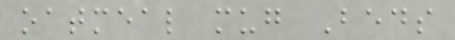oatmeal mug Beds
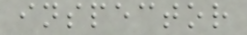inspector
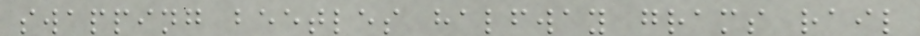swapping beetles halfway grams rail
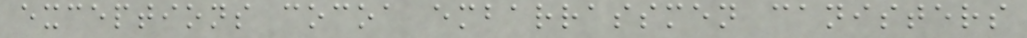exceptions cocoa embarrassmen canisters
